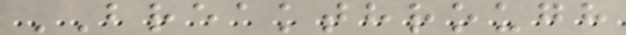BREAKTHROUGH
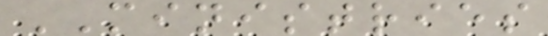MINISTRIES
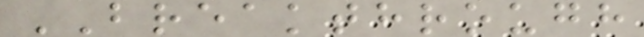BREAKTHROUGH
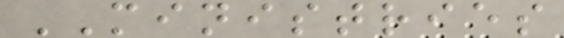MINISTRIES
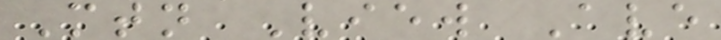Mtn View Ave
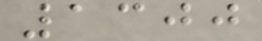1300
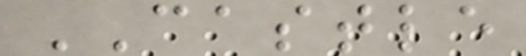CASTLE
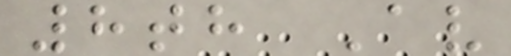8th Av
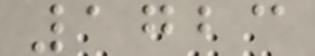1723
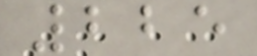225
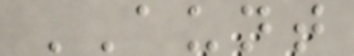AUNT
